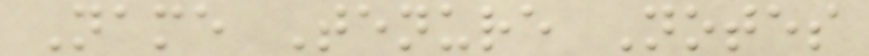Name Tenure Notes
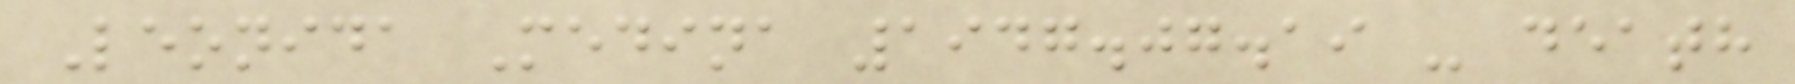Leonida Medina 1947.07.19 - death
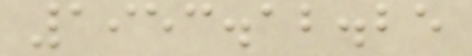1953.12.25
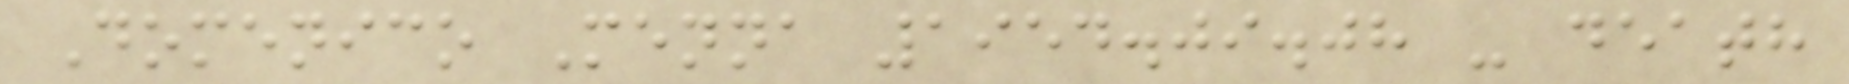Domenico Menna 1954.09.08 - death
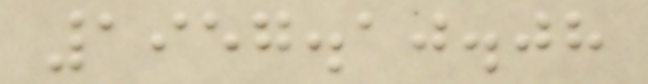1957.10.08
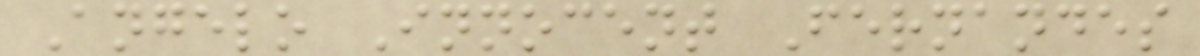Angelo Innocent Fernandes
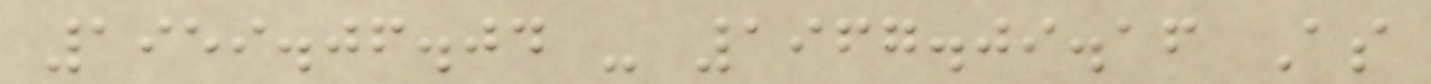1959.06.04 - 1967.09.16 As
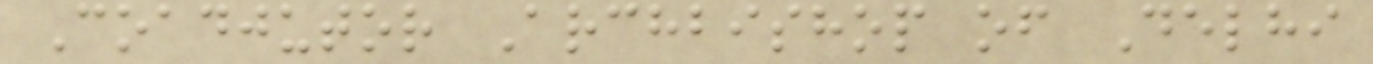Coadjutor Archbishop of Delhi
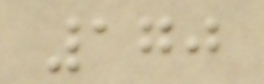170
